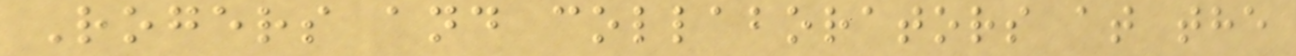Rogers and collaborators at the
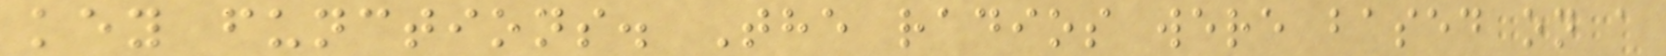key functions. The radios were based on a
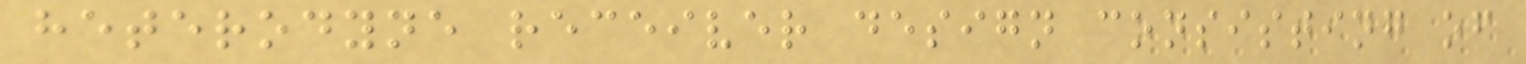heterodyne receiver design consisting of
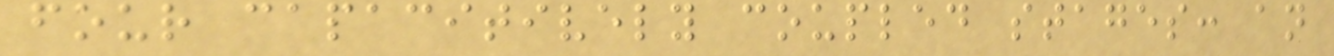four capacitively coupled stages: an
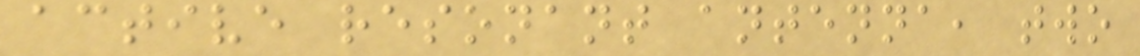active resonant antenna, two
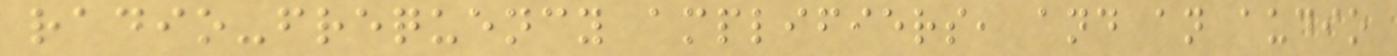radio-frequency amplifiers, and an audio
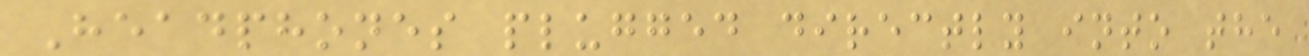Headphones plugged directly into the
